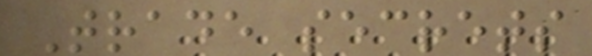Trade secrets
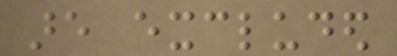are excluded
